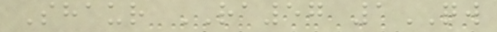Shaur RA57 1QW
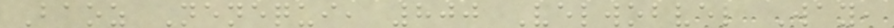Baoz Nenequi, 800 Velwobvel Way,
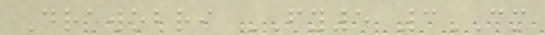Drawobri FY5 3CM
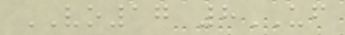VO17 8UF
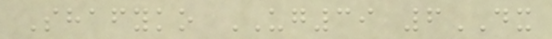Shafyko UG39 6DX
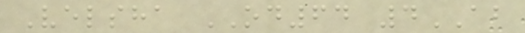Velsha OD64 4AB
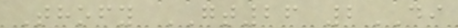Thofy GT26 2DI
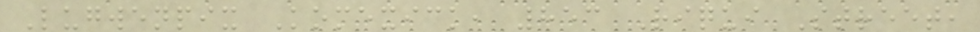Lugwenpix Komexick, 853 Riqui Street,
